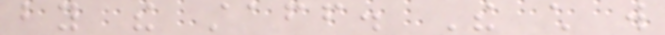by the staff. The child will
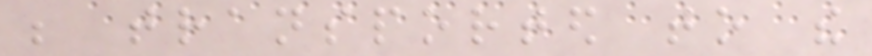be transported to the
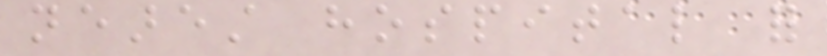nearest hospital for
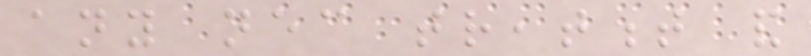any necessary treatment and
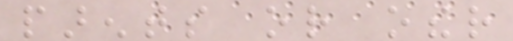parents or other
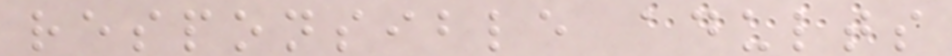responsible adults
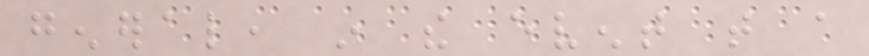general, in the event that a
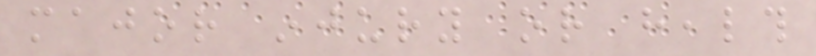major injury or health
